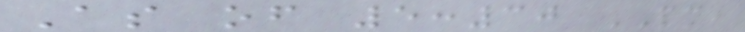As of 5:30 PM,
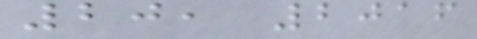20, 2016
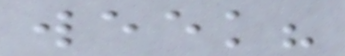week?
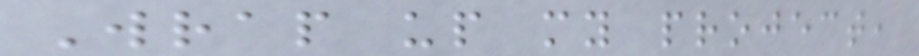Wrap up my project,
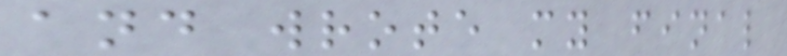and wrote my final
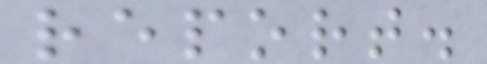report.
